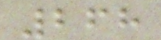268
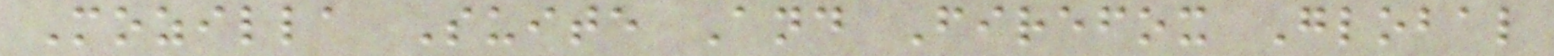Mozilla Suite And Firefox Global
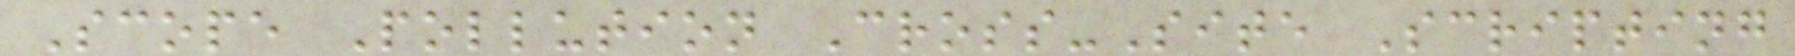Scope Pollution Cross-Site Scripting
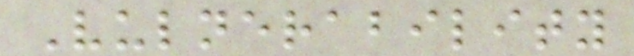Vulnerability
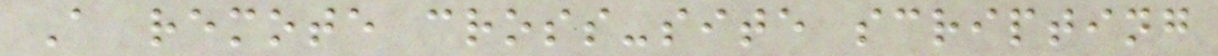A remote cross-site scripting
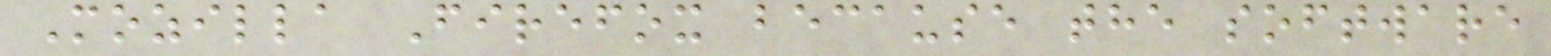Mozilla Firefox because the software
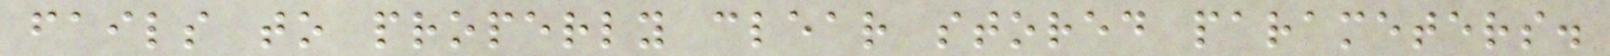fails to properly clear stored parameters.
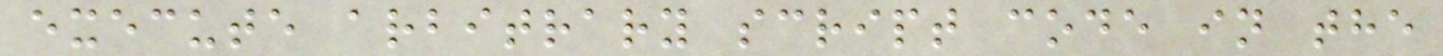execute arbitrary script code in the
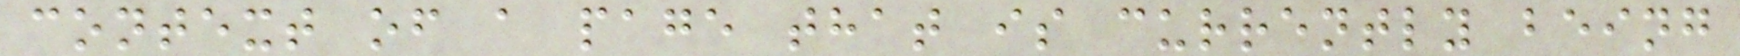context of a page that is currently being
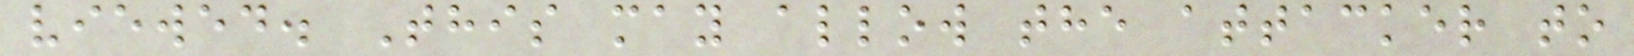viewed. This may allow the attacker to
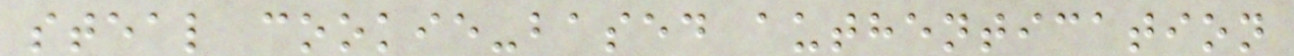steal cookie-based authentication
